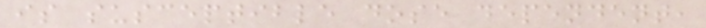is susceptible dose dependent,
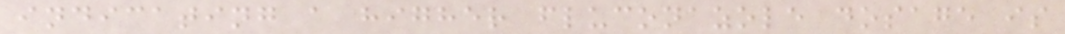indicating a higher fluconazole dosage is
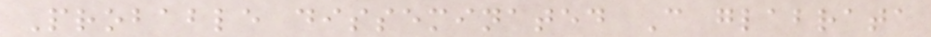Probable disseminated C glabrata
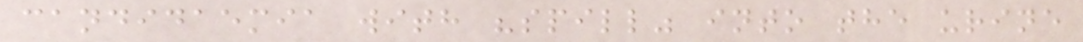candidaemia with "spill" into the urine
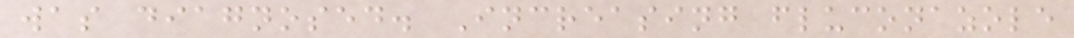was diagnosed. Increasing fluconazole
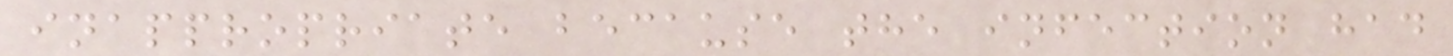inappropriate because the infection had
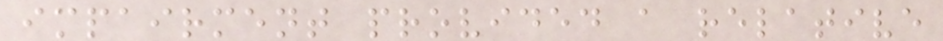impairment provided a relative
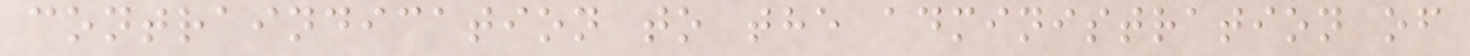contraindication to the administration of
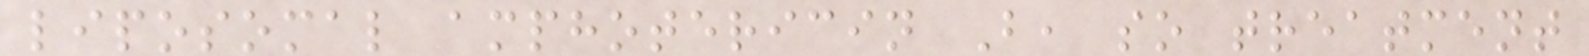liposomal amphotericin B, so treatment
